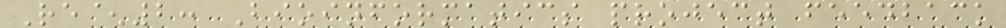Re^2: Bioinformatics project feedback
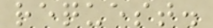request.
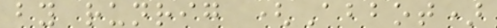by runrig (Abbot)
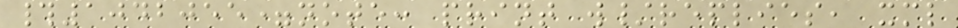#1042055=note: print w/replies, xml
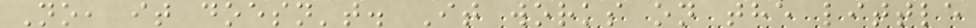No, it doesn't. It works on the little
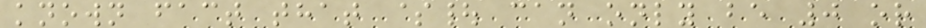known fact that $| can only be 0 or
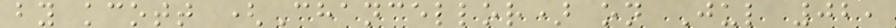by kcott (Chancellor) on Jul 02,
